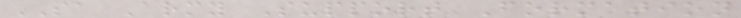SA Army Support Formation
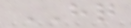HQ
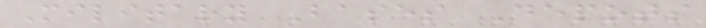Military Bases Depots
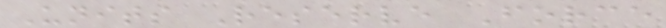Units Reserve Force
